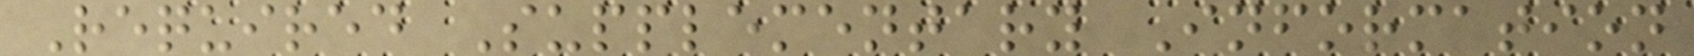Required Supplementary Information
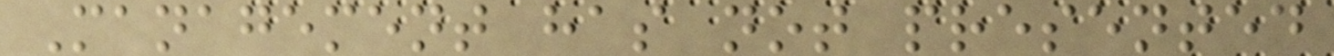Management has not presented
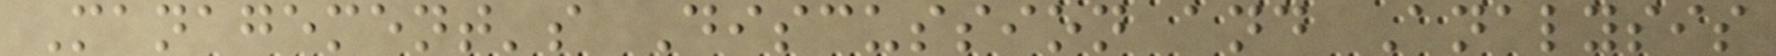Management's Discussion and Analysis
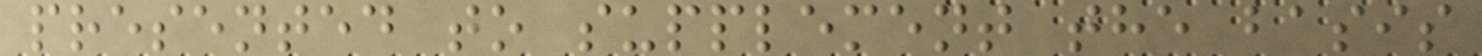presented to supplement the basis
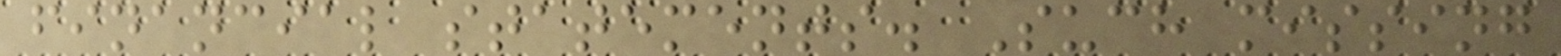financial statements. Such missing
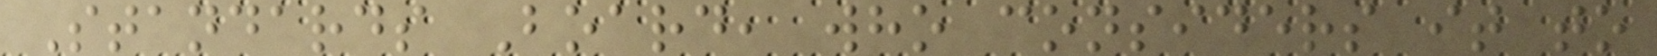Standards Board, who considers it to
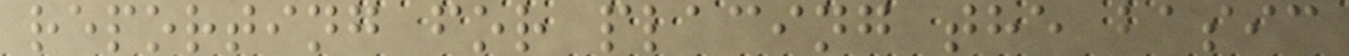reporting for placing the basic
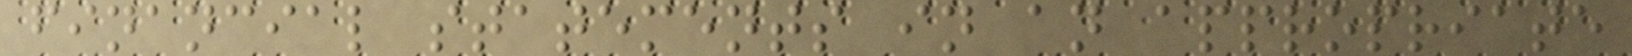financial statements in an appropriate
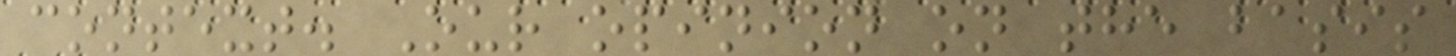context. Our opinion on the basis
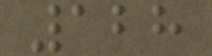128
